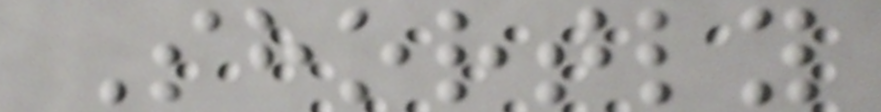Shortly
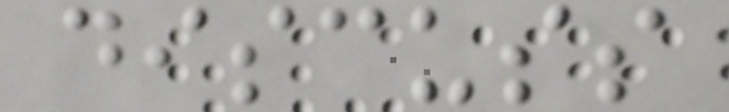discuss
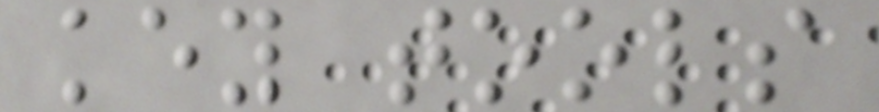key tools
